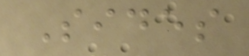Sides
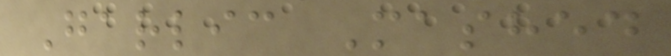Garlic Mashed
